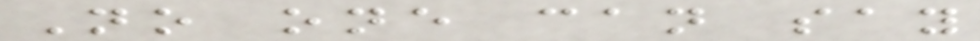No one can say
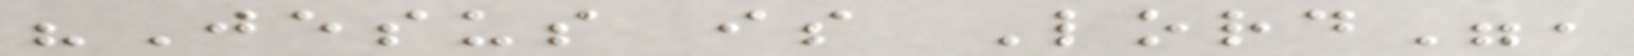"Jesus is Lord",
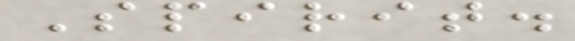Spirit.
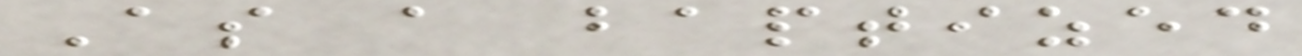As a baptized
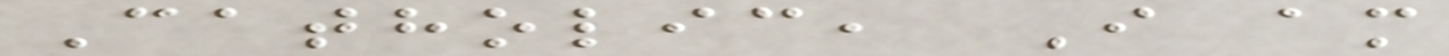Catholic, I am
